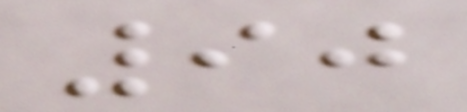90
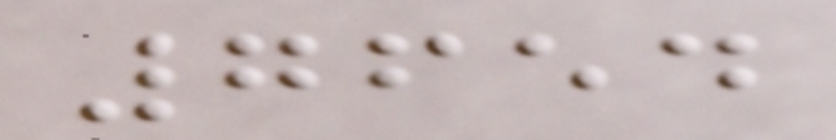7654
